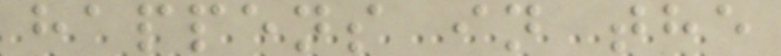happens in the
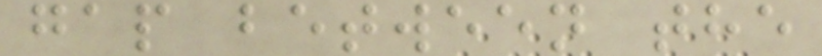gap between the
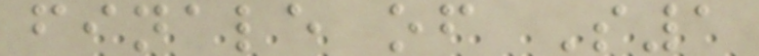finale of S1
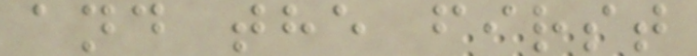and the first
